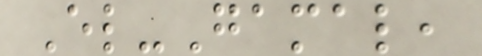El-Gamal,
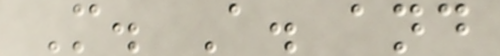M. A. and
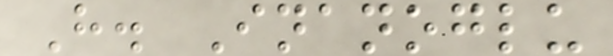H. Inanoglu
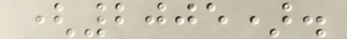(2005).
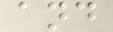and
